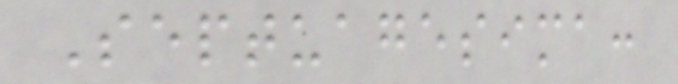Septuagesima:
